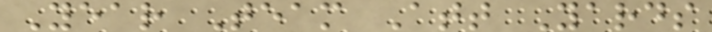Year Team Att Yards
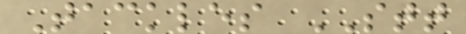Tackles STT
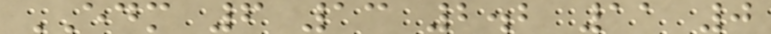EDM 6 13 2.2 11 0
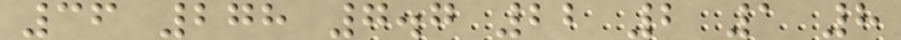36 278 7.7 22 2 1 8
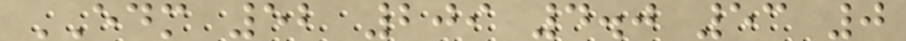EDM 52 209 4.0 53 0
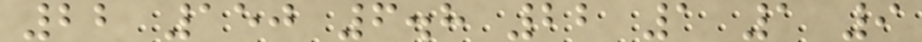22 150 6.8 22 1 1 9
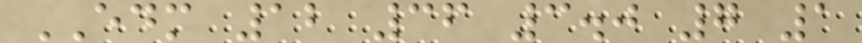EDM 12 36 3.0 7 1
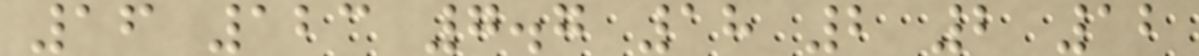16 123 7.7 18 2 2 12
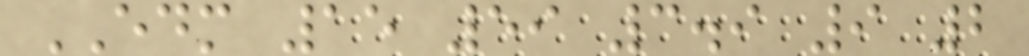EDM 15 59 3.9 9 2
